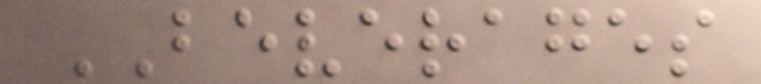BEVERAGES
